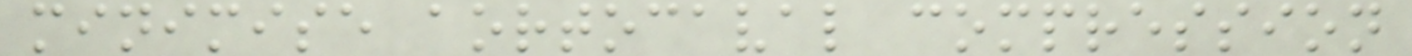minimise aortocaval compression
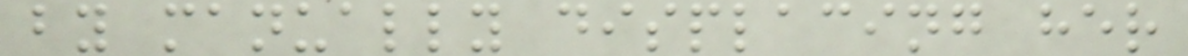by manually displacing her
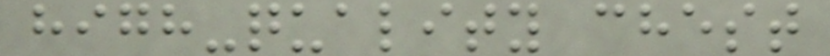high-quality chest
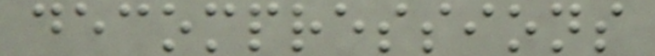decompressions
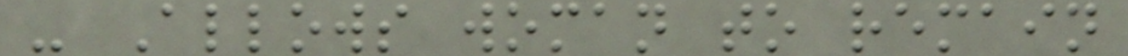- Allows woman to remain
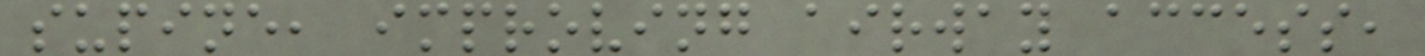supine, improving airway access,
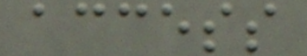access
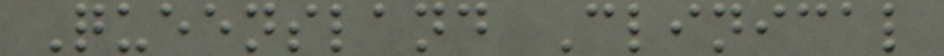Queensland Clinical
